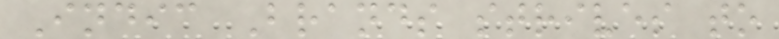Indic Brands strives to
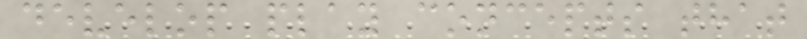develop play concepts that
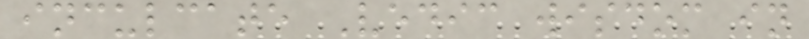inculcate Vedic wisdom in
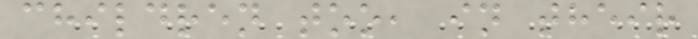children too, in their
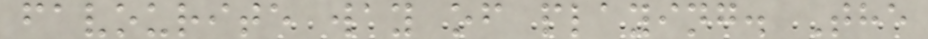favourite way of playing. The
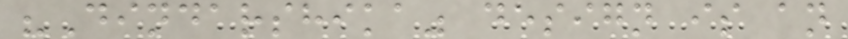"Dindarshika" design is an
